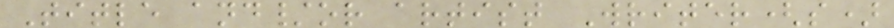Title and/or artist Writer(s)
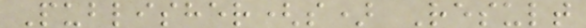Publisher(s) Result
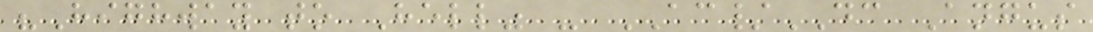"Highway to Hell" - AC/DC Angus
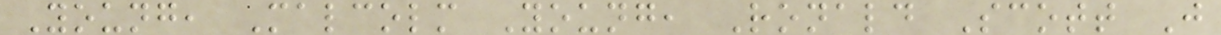Young, Malcolm Young, Ronald Scott J
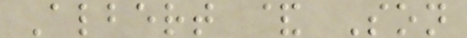Albert & Son
